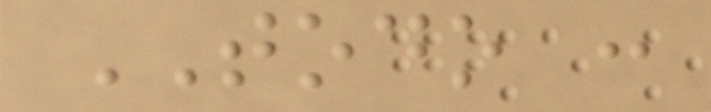TODO :
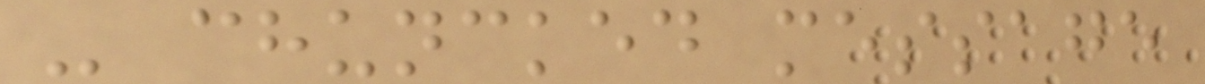- chuncked message
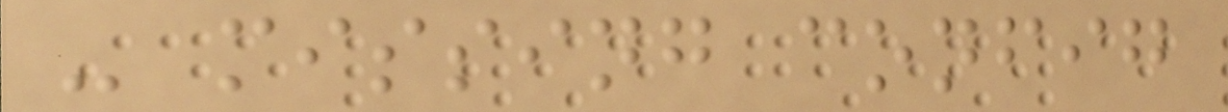- missing config
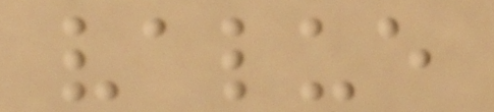value
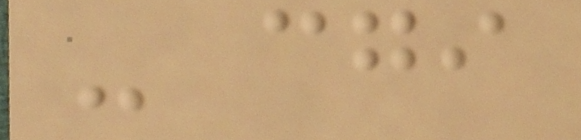- cgi
